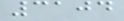3104
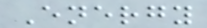Energy
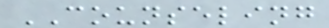COUNSELING
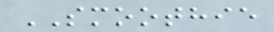SMOOTHIE
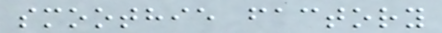smoothie factory
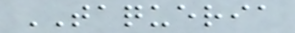TAQUERIA
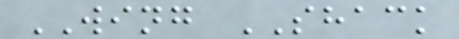WING SHACK
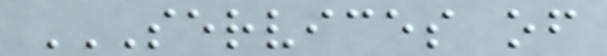SERVICES OF
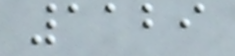1129
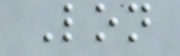Lon
